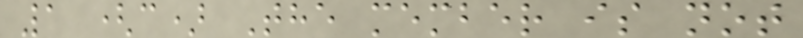1 (c) The member is not
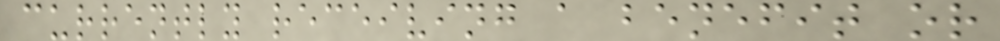currently receiving a benefit or
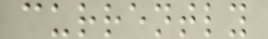currently
